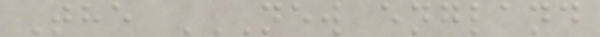The NEW ENGLAND
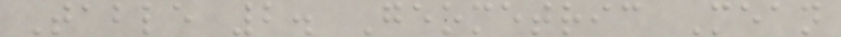Table 2. Geometric Mean
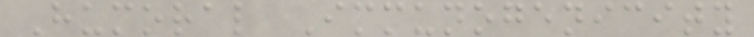Humoral Immunogenicity
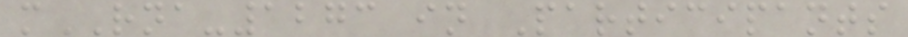mRNA-1273 in Participants
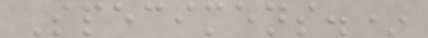Specimens.*
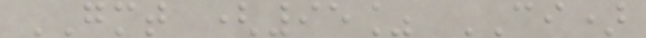GMT (95% CI)
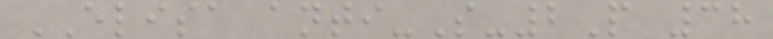ELISA anti-S-2P 38
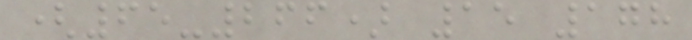(65-266) 15 178
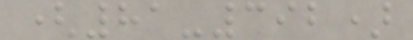(81-392)
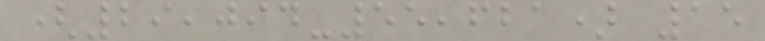(29,094-55,621) 15
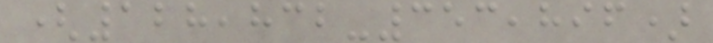(128,832-353,896)
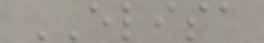ELISA
